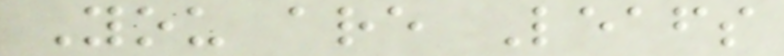You are Leafs
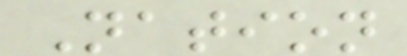Nation
